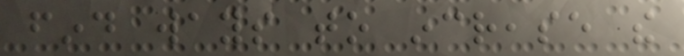find ways to increase the
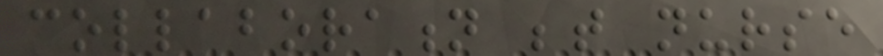collaboration between nurse
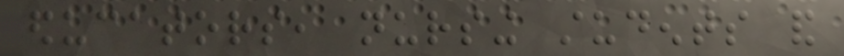educators, nursing students and
